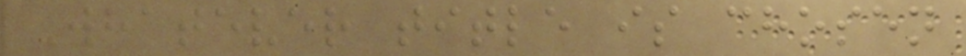Whatever title is chosen
